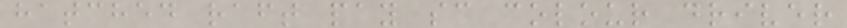hatched raft pay sc colour driver
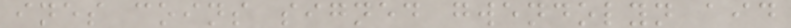ines coins signed gwendolyn aid
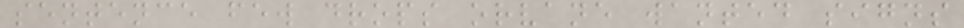sentence few drops orvane wanted signs
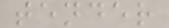tender
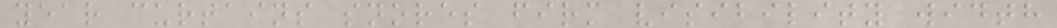year curtains snores firm visibility width
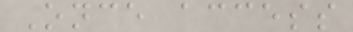Once access
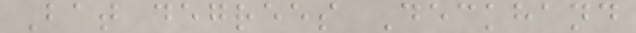Bat degrees Deckhand
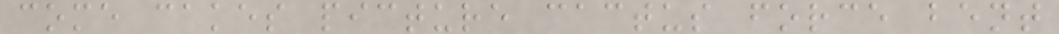come cakes picture cactus force bent
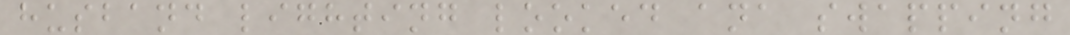husband lighting looked ana swapping
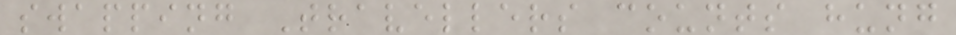swapping Travellers counts hung
